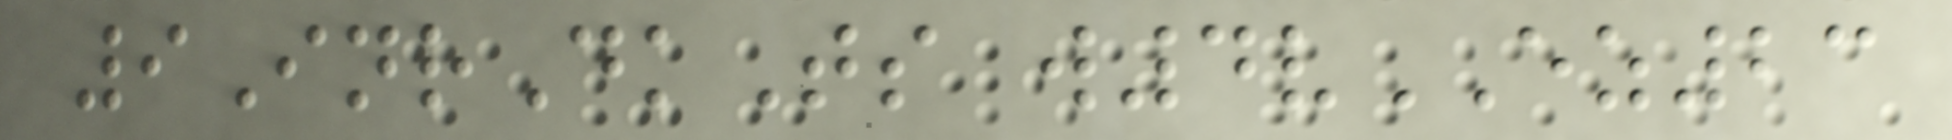9InrDkTs w4vEZ23
